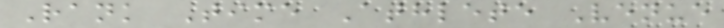Rank Time Athlete Venue
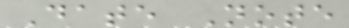Date Note
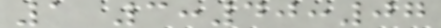1 3:40:07
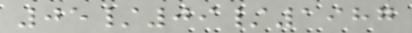05/09/1987
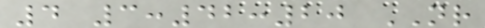4 3:42:20 NR
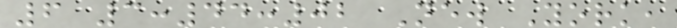6 3:44:02 New York,
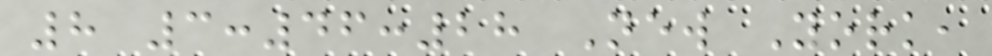8 3:46:28 New York,
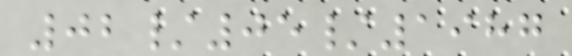02/05/1987
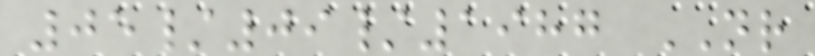05/09/1987 NR
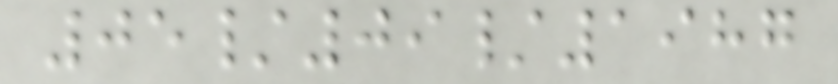05/09/1987
